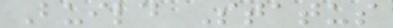Build Status
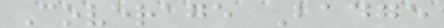Coverage Badge
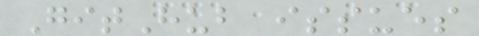GitHub issues
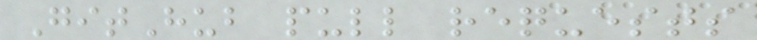GitHub pull requests
